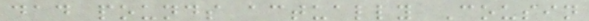dad pounds actually Cousin
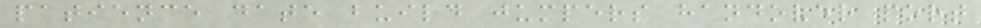patience date build jumpers handover port
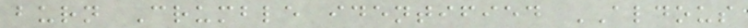burn Crumble identified ALDOUS
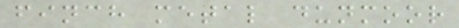finch metal dunmoor
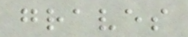graves
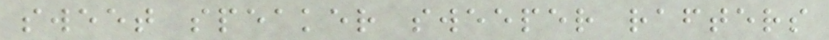sweet speaker sweeper rafters
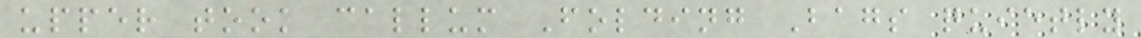upper took callum Folding Bags quietly
